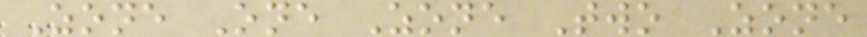Zone One Zone Two Zone
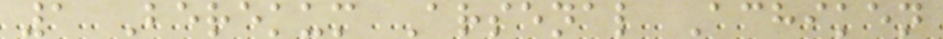1 Berekum Arsenal Achiken
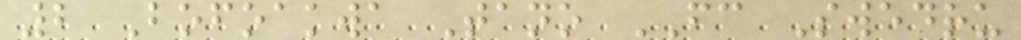2 Bofoakwa Tano FC Swedru
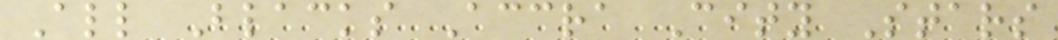All Blacks Accra City Stars
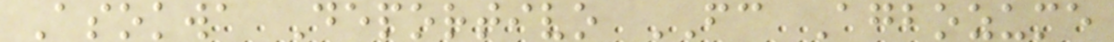Asokwa Deportivo FC Agbozume
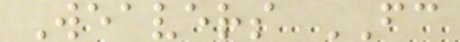Weavers FC
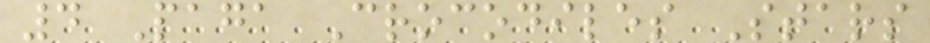4 Paga Crocodiles Stars
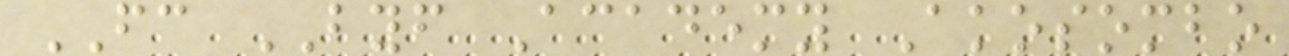FC BYF Academy Akosombo
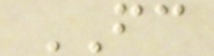FC
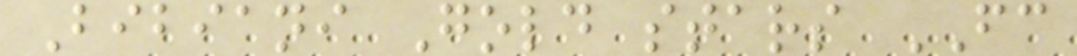Bibiani Gold stars FC
